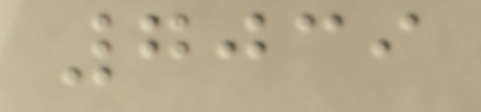7039
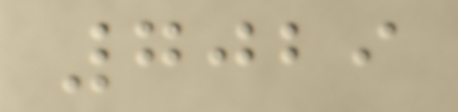7029
